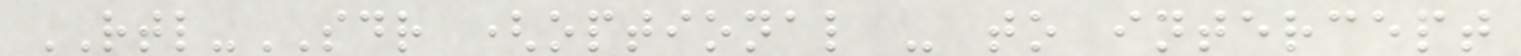RTL-SDR (optional - to intercept
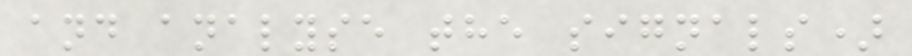and analyse the signals)
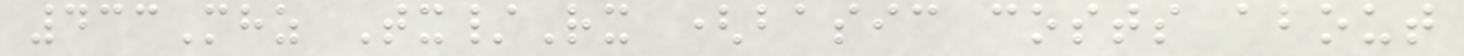433Mhz Tx/Rx (basic costs about
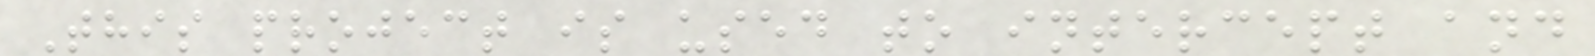This project is used to intercept and
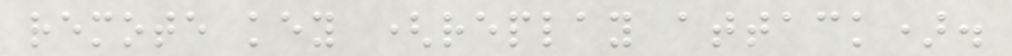remote key (replay attack).
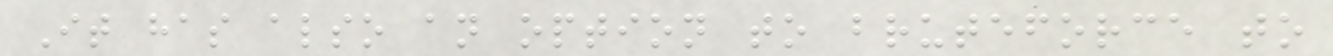It has also an option to bruteforce to
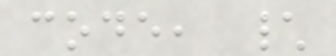code, \
